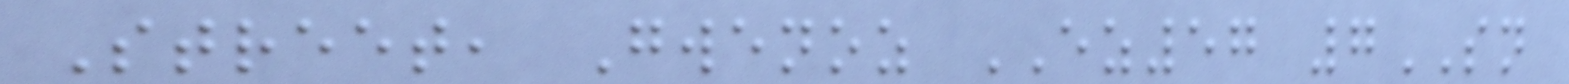Street, Gwenoz EZ57 7SN
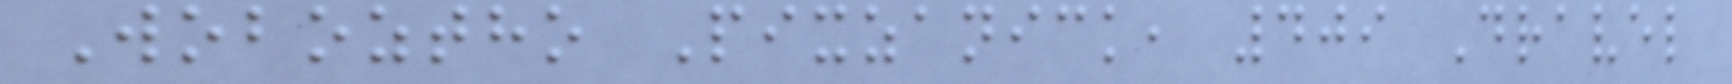Woboztho Pixzanick, 409 Dravel
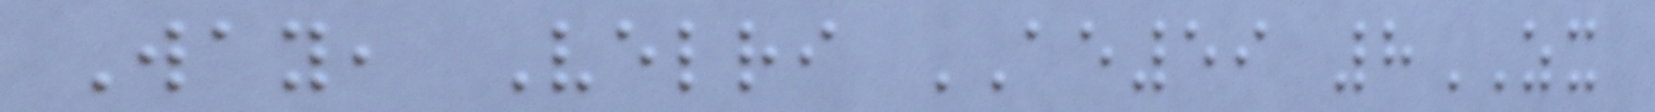Way, Velri AE59 8ZX
